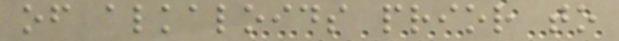of alkaloids prior to
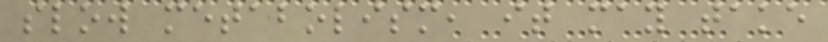slow metabolism, it may take
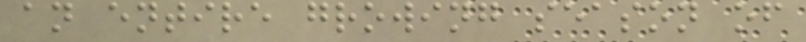an entire growing season of
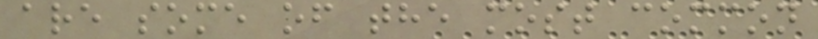are some of the most common
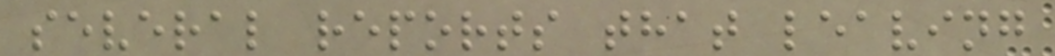several reports that leaving
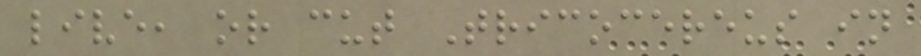live, or cut Tricocereus in
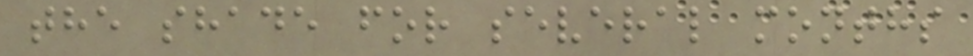the shade for several months
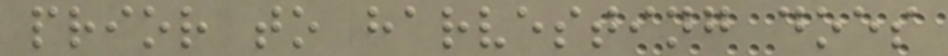prior to harvesting does
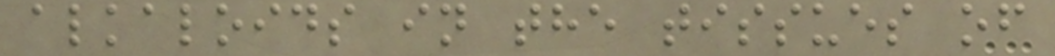alkaloids in the tissues of
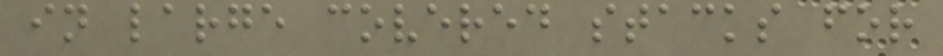in large covered stacks for
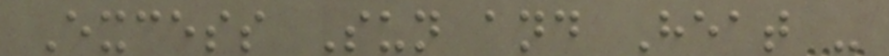Excess Sun and Heat -
